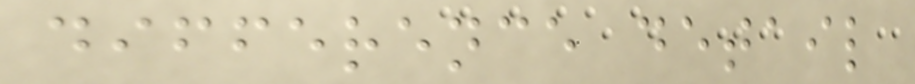difference detail
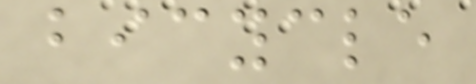bicycle
